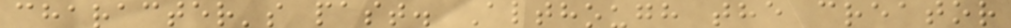character's past. Although the creator
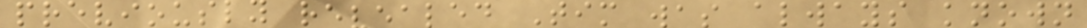previously revealed Tim was always known
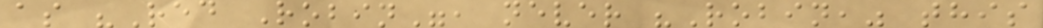as "Red Robin", never "Robin," this
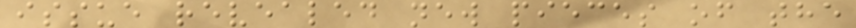issue revealed new pieces of the
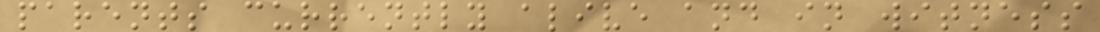parents currently alive and in witness
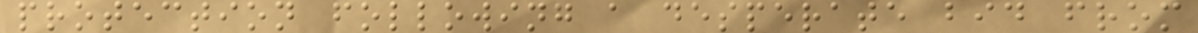protection following a desperate bid from
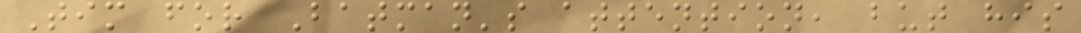Tim for Batman's attention, but his
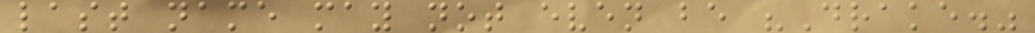last name may not even be "Drake."
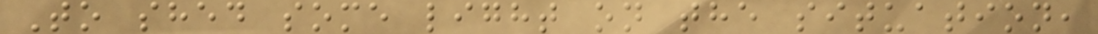To shed some light on the situation,
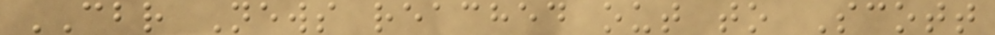CBR News reached out to Scott
